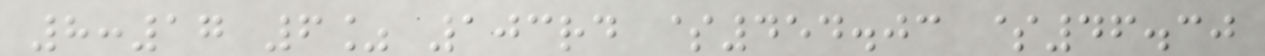8:17 6% 103rd $454.03 $46.30
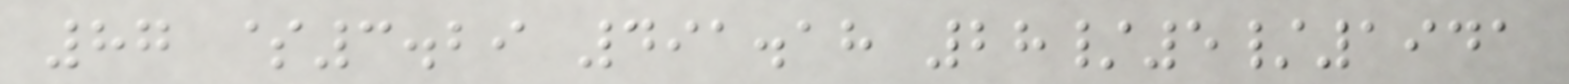87 $3.29 491.18 28/5/1941
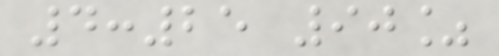4:25 90%
